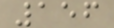156
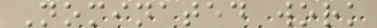Nominated work
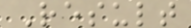Result
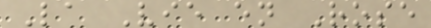La Vie en Rose
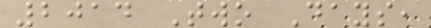2014 Two Days,
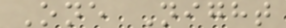One Night
